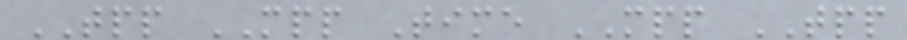TPP MPP Time MPP TPP
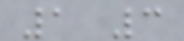1 3
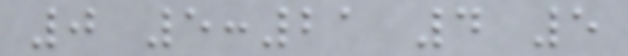0 5:21 4 5
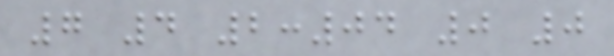7 4 2:04 0 0
